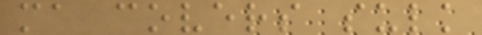ma covers sulk
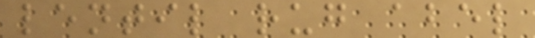lentil rug abel
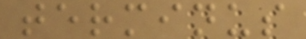terminus
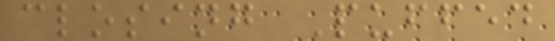closing Puffed
